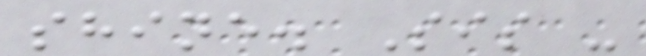shine. Sis -
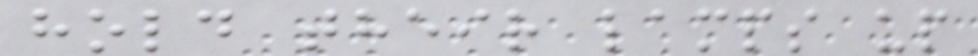hold their lamps up
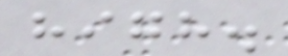high.
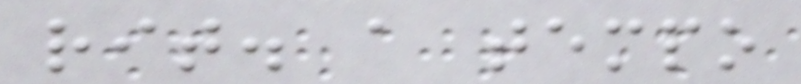rit. a tempo
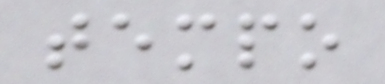tempo
